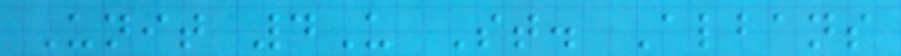Unit 4U St. Albans
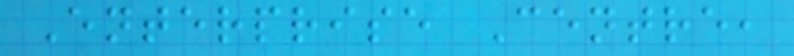Enterprise Centre,
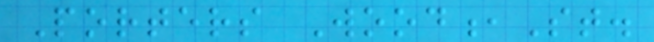Porters Wood,St.
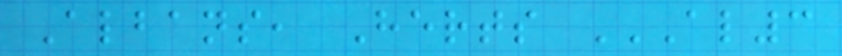Albans, Herts AL3
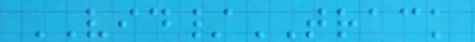VID/TRACK
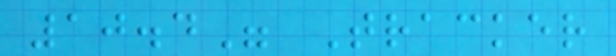10.4" Tracker
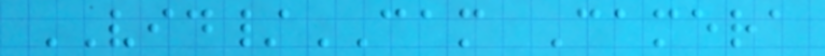VID/CAM Camera
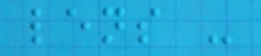lens -
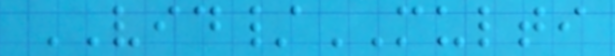VID/MULTI
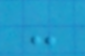-
